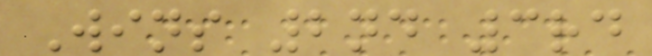Wins 2nd 3rd
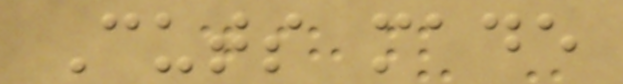Cuts made
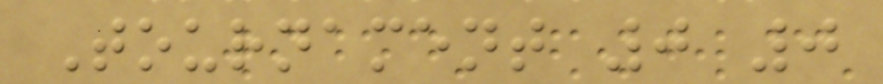Tournament 0 0
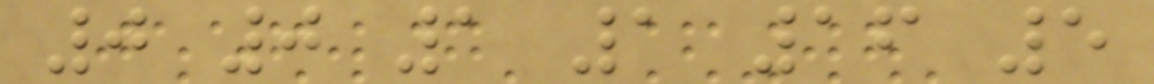0 0 1 1 16 5
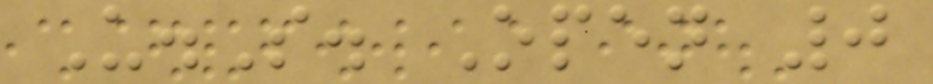U.S. Open 0
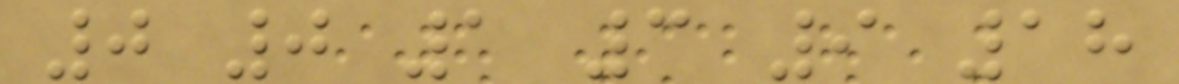0 0 1 3 9 18
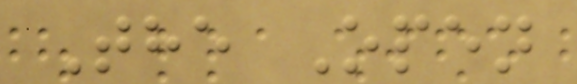The Open
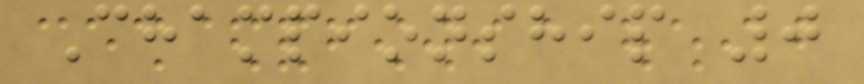Championship 0
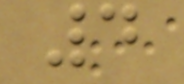4
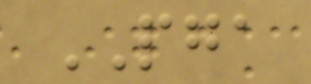PGA
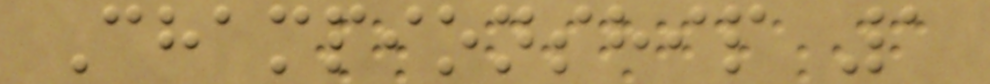Championship 1
